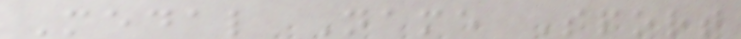Medal Name Sport
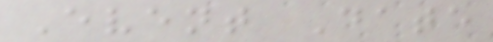Event Date
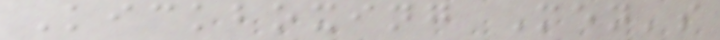Kickboxing Men's
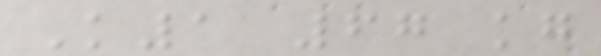K1 67 kg
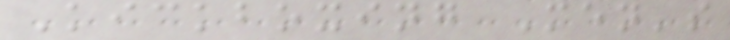Kickboxing Men's
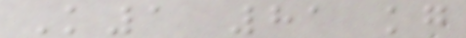K1 81 kg
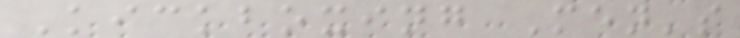Kickboxing Men's
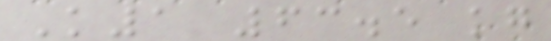K1 63.5 kg
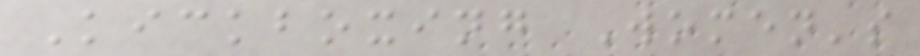Kickboxing Women's
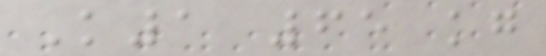K1 65 kg
